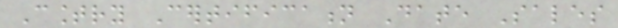Country Certification Date Sales
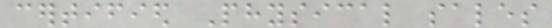certified Physical sales
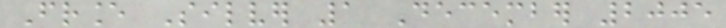France Silver 1 December 2005
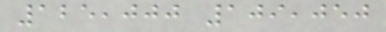125,000 109,050
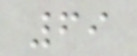69
